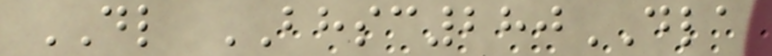DL BHSC280DLA
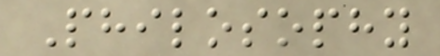Philosophy
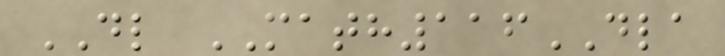DL MATH116DLA
